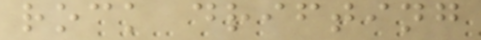rock drifting
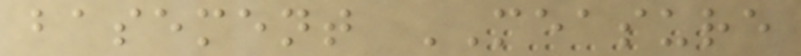basement MEASURE
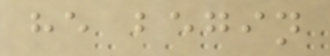he begin
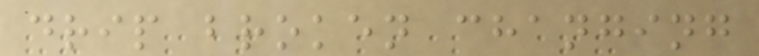drip broken changing
